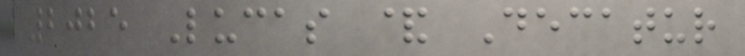2025 Lucas & Decatur
